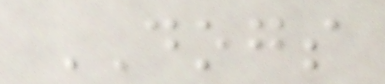DOGS
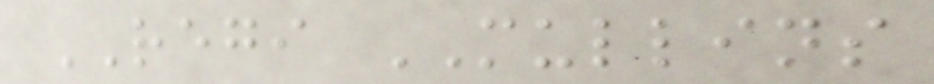REGI MULLINS
